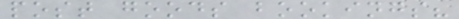post goods bookings?
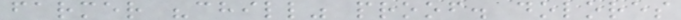farmer "chill" proof. dolores
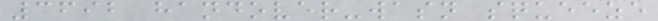3692 handover-wasn squeeze
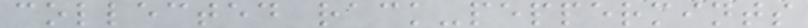collected rack-peppermints
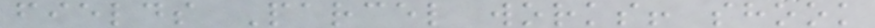fields Parcel works! shook
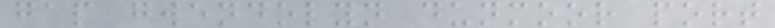gap gwendolyn dunmoor port
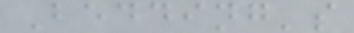Bedding's
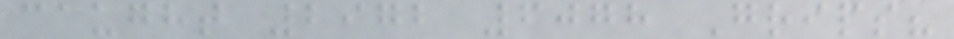caught 2972 6078 Grips?
